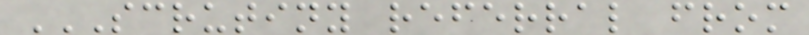SCRUTINY REFERRAL FROM
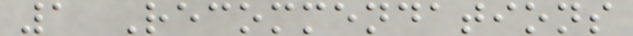1 Recommendations
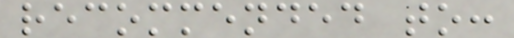recommended to:
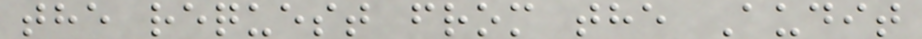the request from the Audit
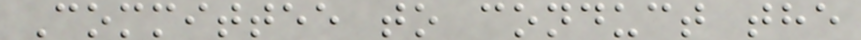Committee to conduct the
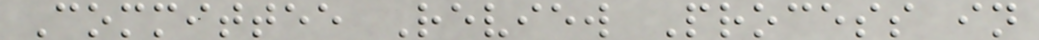Committee Review Process in
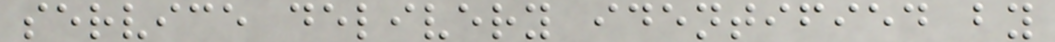service delivery identified by
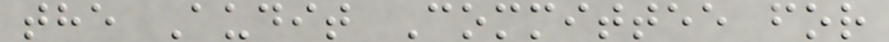the Audit Committee for
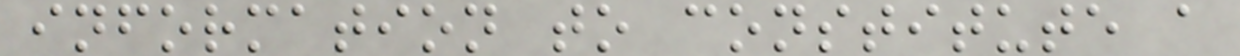information to constitute a
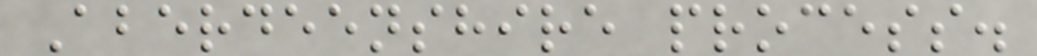Aberdeenshire process.
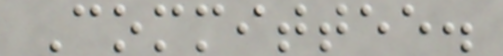Committee.
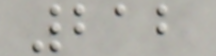212
